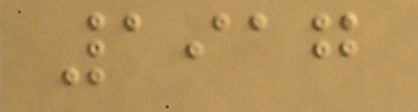1917
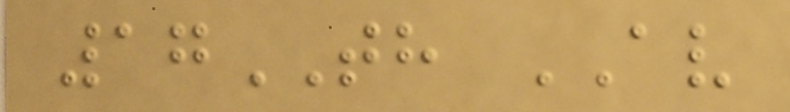17TH AV
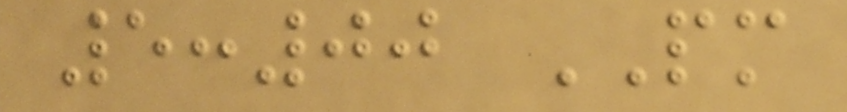5:00 PM
